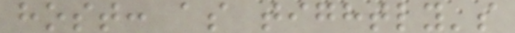host: as tightly's
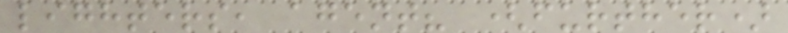lighters, agent? (further)
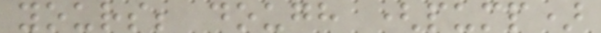yours; dough (pump)
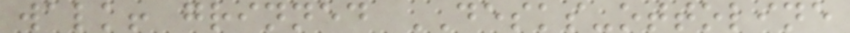walk! grinned DESKS-ottoline
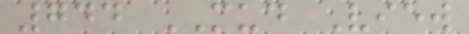744 MUD View
